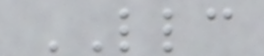LLC
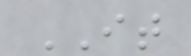IT
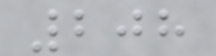208
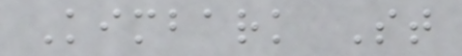Kimbark St
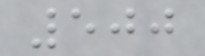500
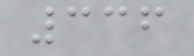336
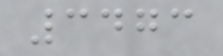3473
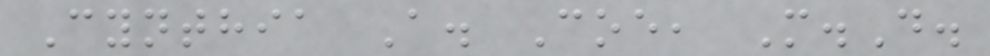Cynthia A. Coe, M.D.
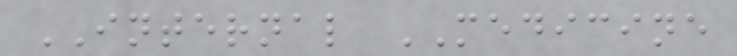INTERNAL MEDICINE
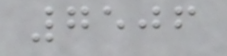7506
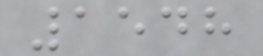1548
